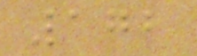172
